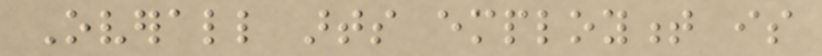Overall arts employment is
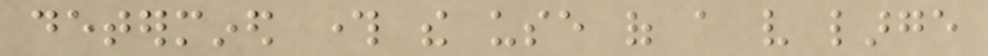determined through the use of a very large
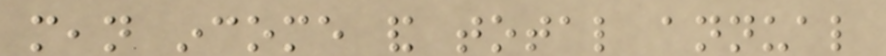mean income and total annual
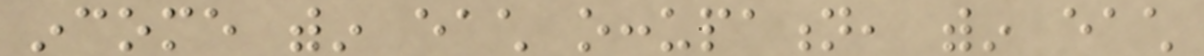income within each occupation, within each
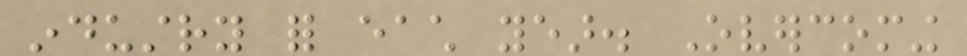industry for each year. Overcoming
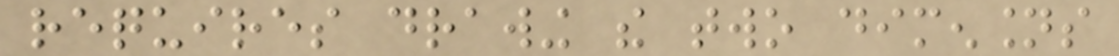requires drawing the two dimensions
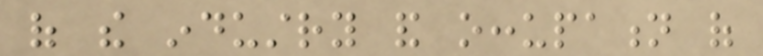of the industry and occupation of
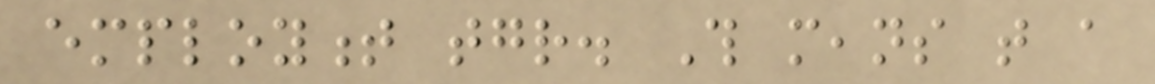employment together. This means that a
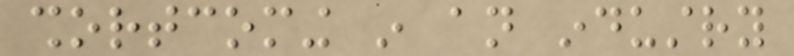shortcoming in an industry
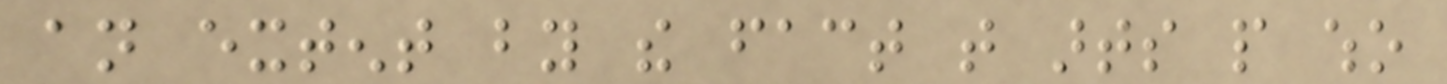an extent by the fact that arts people who
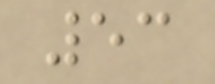53
